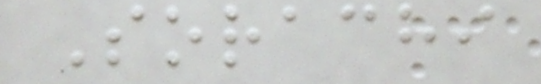Sorachi
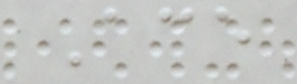Ace
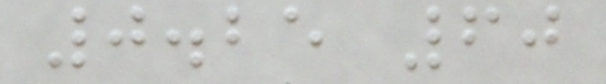0.25 60
